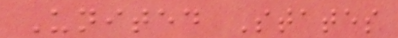United States
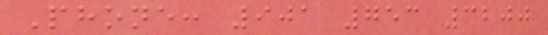Phone: 901 753 3200
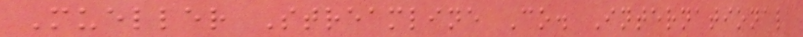Mueller Streamline Co. International
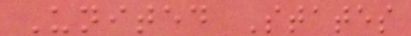United States
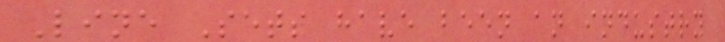Line Sets have been an industry
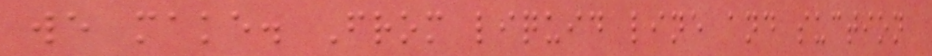we make. From liquid line and suction
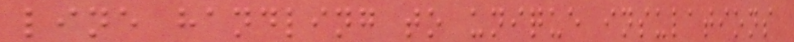line handling to unique insulations
